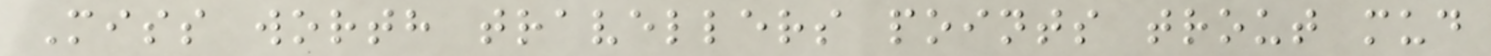Miss worth travellers points trout mud
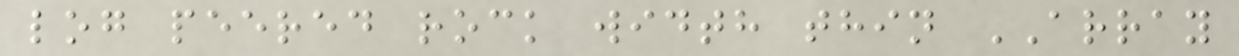log peered rock width thin ARRAY
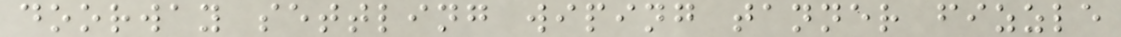doorway settling wiping tanner fizzle
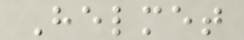Helmet
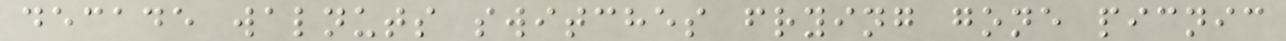decade walnuts switches frying gone picnic
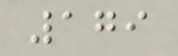179
